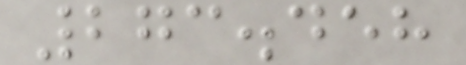273.458
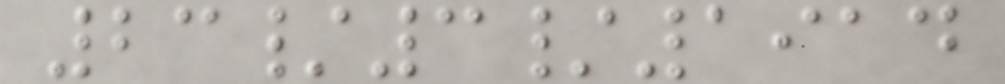23/3/1914
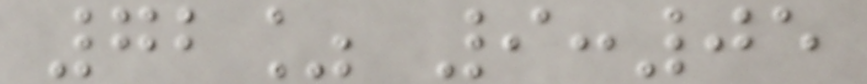72% 9:05
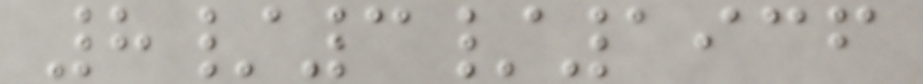8/3/1936
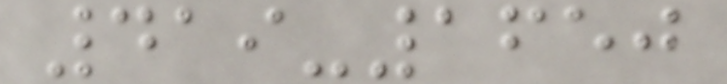419-1650
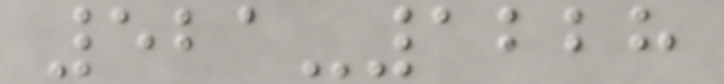521-1228
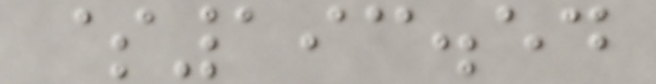$193.54
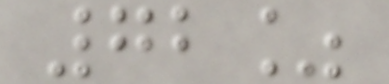72%
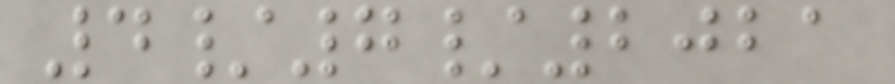4/7/2021
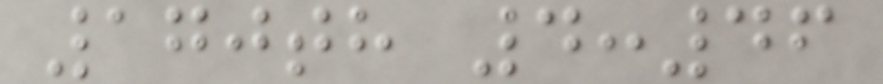170th 4:46
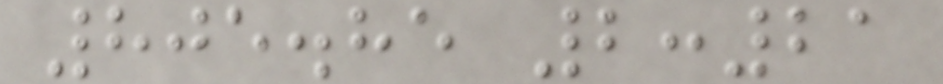805.85 2:21
